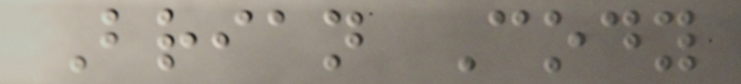Brian Cody
